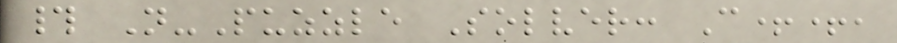# N-Puzzle Solver: C++,
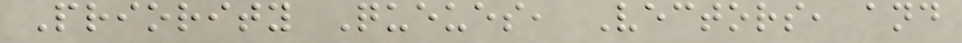Priority Queues, Vectors, and
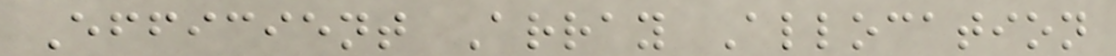Efficient Array Allocation
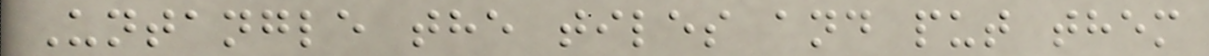Untangle the tiles and put them
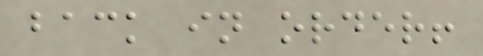back in order!
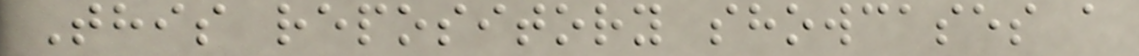This repository showcases a
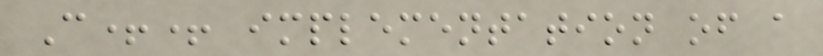C++ implementation of a
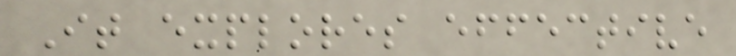It explores effective
